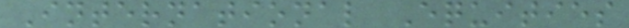International Equities
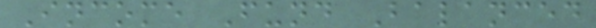Income Fund Balanced
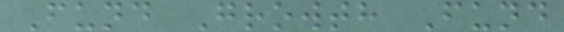Fund Growth Fund
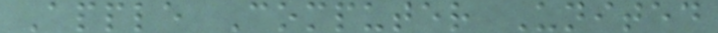Apple Computer United
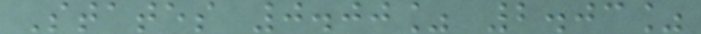States 0.00% 2.03%
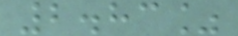2.83%
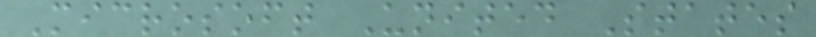Microsoft United States
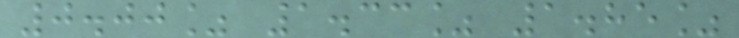0.00% 1.33% 1.85%
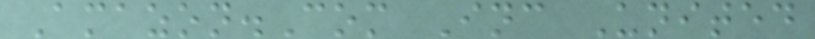Amazon.Com Inc United
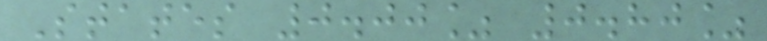States 0.00% 0.80%
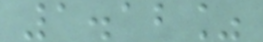1.12%
